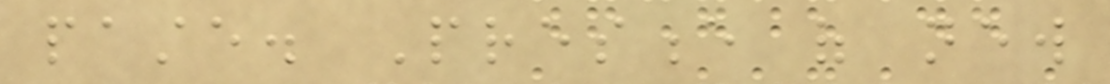paste. Presence of new
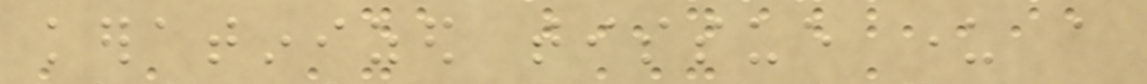keratinized tissue under a
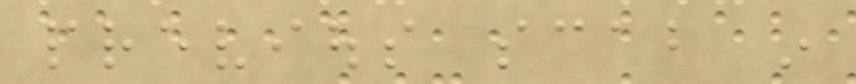previous scab in
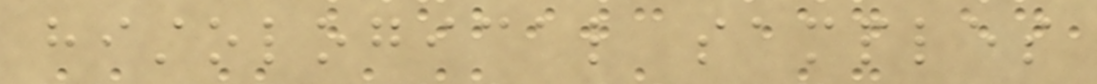histological samples
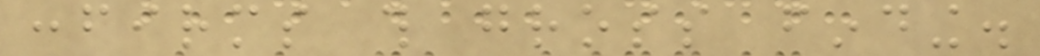confirms this gross finding.
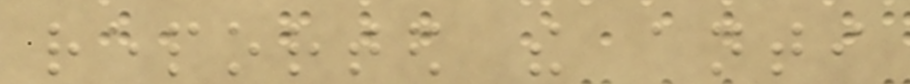reported the anti
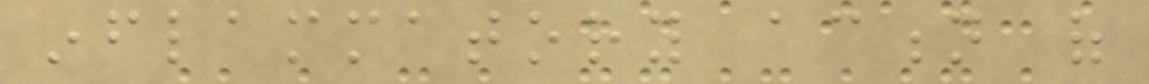inflammatory action of
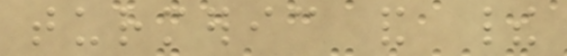turmeric and their
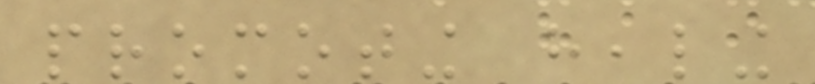promoting healing
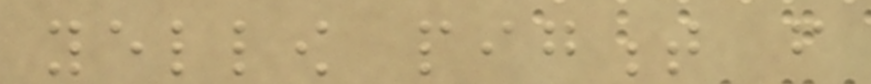yellow pigment from
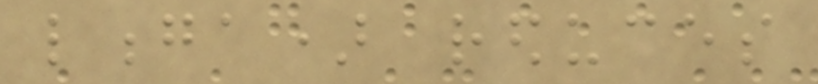longa) reduces
